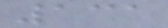131
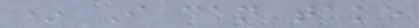* I can take
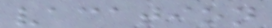vacation
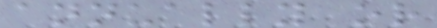annually or
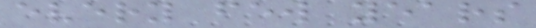every few years
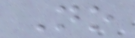No
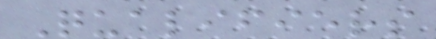Qualifiers
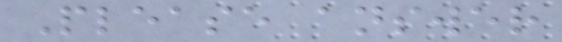Please answer
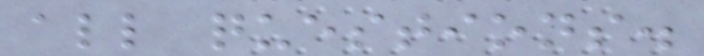all questions.
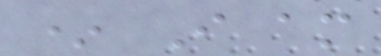* I am
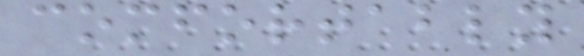comfortably
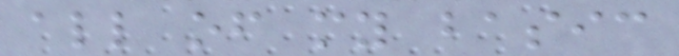all of my basic
